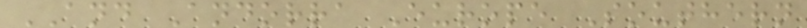AND Andorra Europe Southern
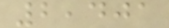2,401
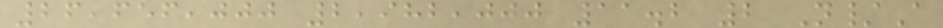26,656,000 2,982,000 11.2 2 N/A
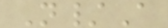N/A
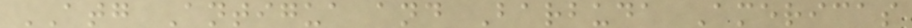ATG Antigua and Barbuda Americas
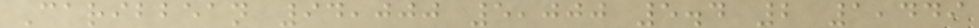Caribbean 94,000 5,000 5.4 2 1,449
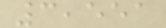3,551
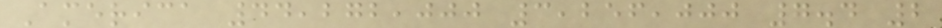America 44,272,000 3,256,000 7.4 2
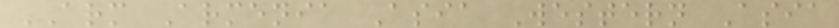ARM Armenia Asia Western Asia
